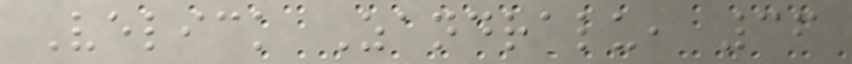Velick Zandralu, 36
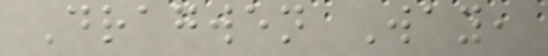Dragwen Way,
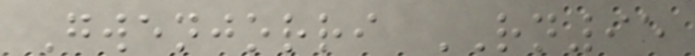Gwenjorri RN95
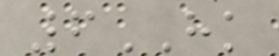6HK
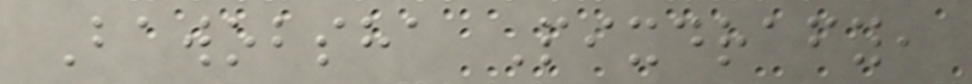Bawobsha Pixdrafy,
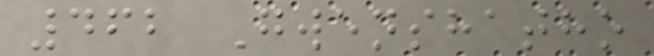462 Gwenshatho
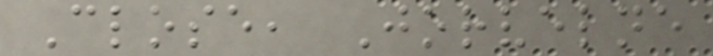Close, Jorvelne
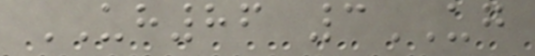UH86 3UG
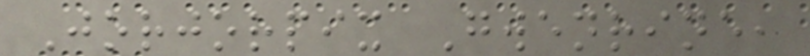Jorjorpix Gwenrine,
